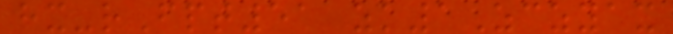hx-rFpt51 zk1Zczyax
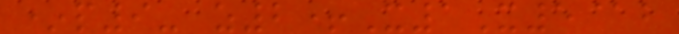*p9- z2+X1X5@b
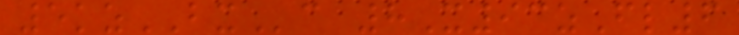5kzBXc 8X93zFl6
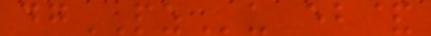dgPZu eb&
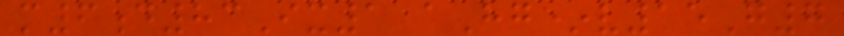m6d83Ix1 aHg*v15G7
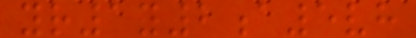yr1y2a5vh
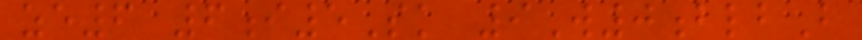ze6 6i5Sk 9W0blbB
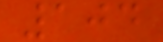104
